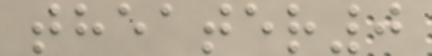theater0
